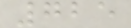725
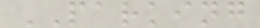PARKING
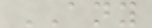ANY
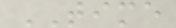TIME
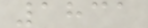1831
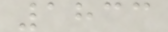1833
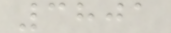3801
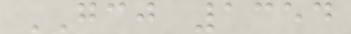GCJ 1354
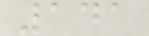141
